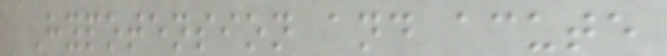Hypotension and acute
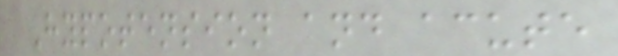Hypotension and acute
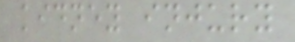kidney injury
